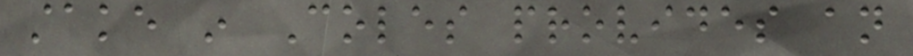stake in Coles provides an
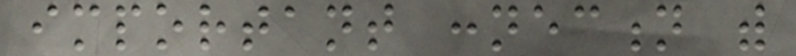important connection with
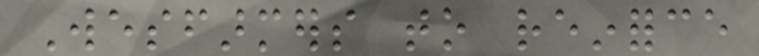Wesfarmers to reinforce
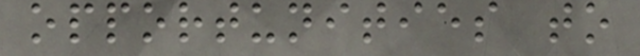opportunities to
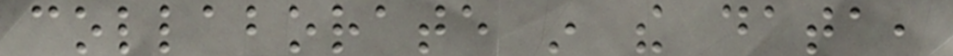collaborate in the data,
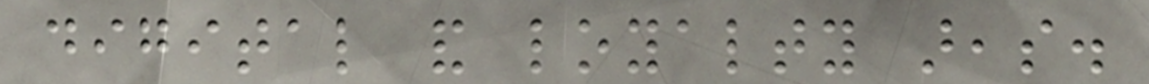digital and loyalty areas.
